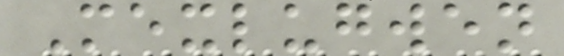Mexlugwen
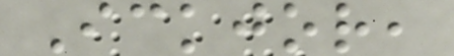Ickjor,
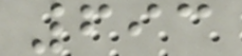693
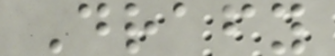Drafy
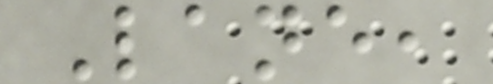Lane,
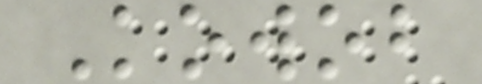Kowob
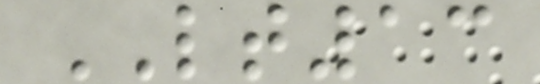LT13
